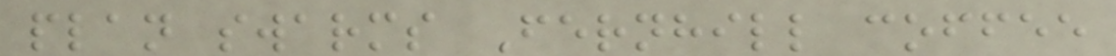plan swarms Fernhill coffee
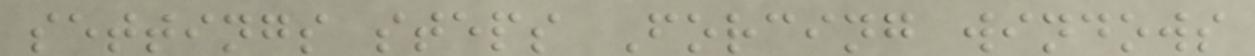settings steps Forcing windows
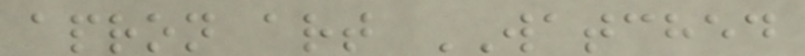apron art WATCHED
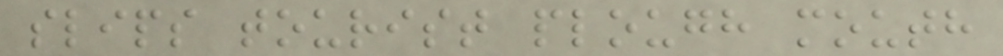slips tourist plough mouth
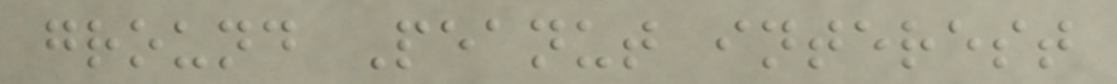ground Peanut interest
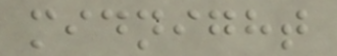midnight
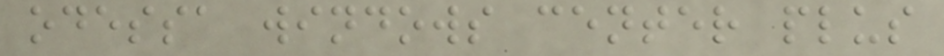odessa windows center plus
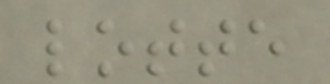lotte
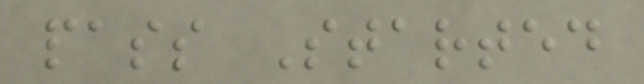pass Started
